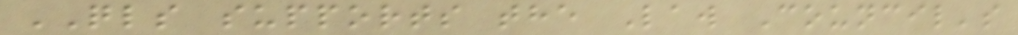QLS supports the Law Council's
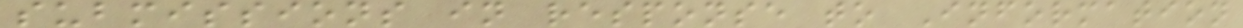submissions in response to Information
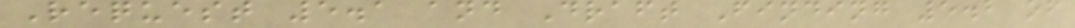Request 5.1 and Draft Finding 5.2 of
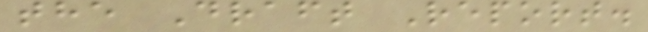the Draft Report.
